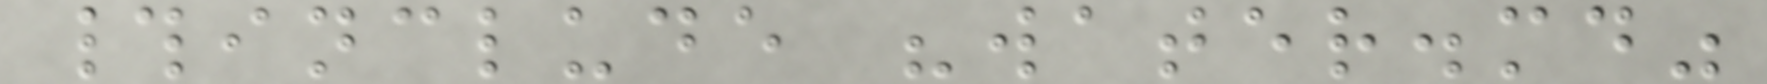#include "water.md"
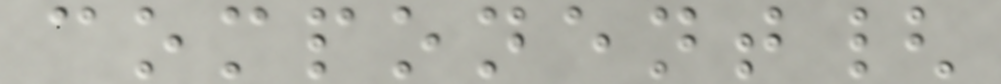component{
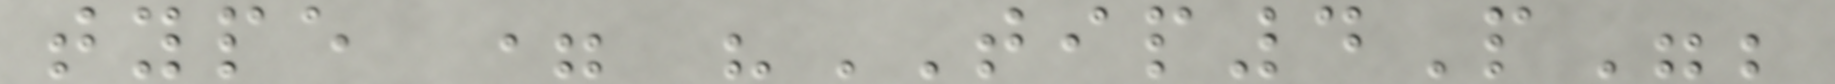type = "TIP4P";
